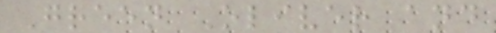Green Oliver and
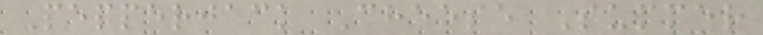Pepperjack Cheese Summer
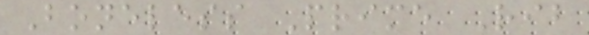Boneless Prime Rib
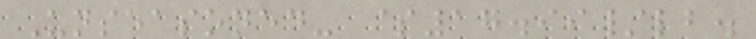Unseasoned- $17.99/lb.
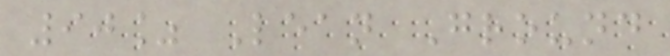90% Lean Ground
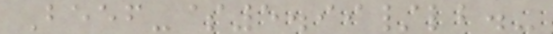Beef-$5.99/lb.-
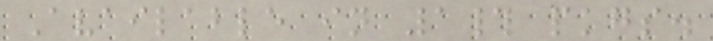Available in 1# pkgs.
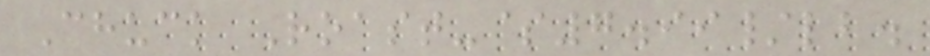Chuck Roast-$7.99/lb.
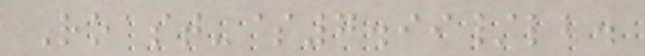Roast-$7.99/lb.
